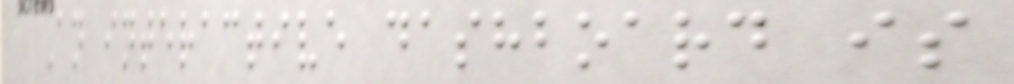An interactive dashboard is
